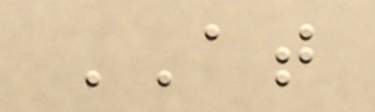AT
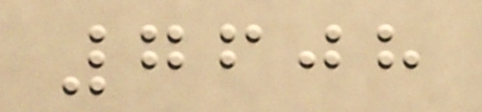7608
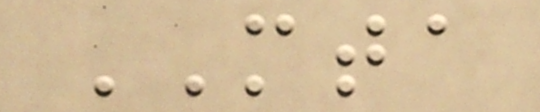MTA
